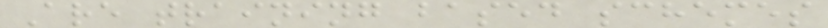Are training based schemes
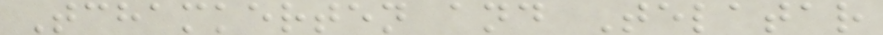Tchamkerten and Telatar
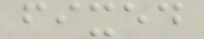fixed
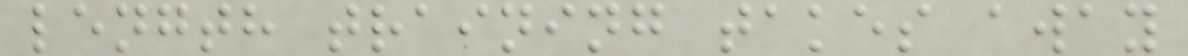length training takes away
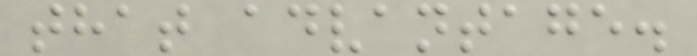that advantage.
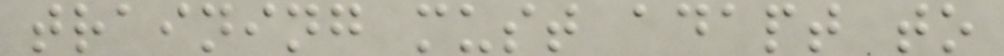training must adapt to
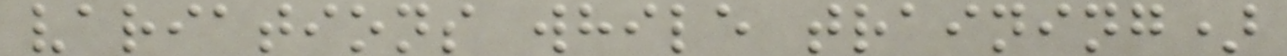variations while training)
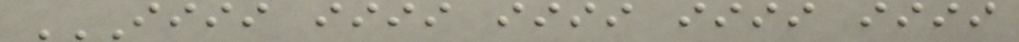IIII IIII IIII IIII IIII
